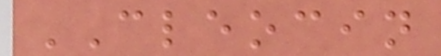CLEOCIN
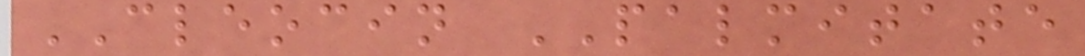CLEOCIN PALMITATE
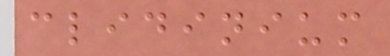clidinium
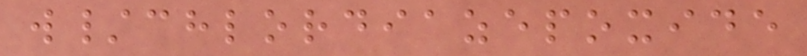w/chlordiazepoxide
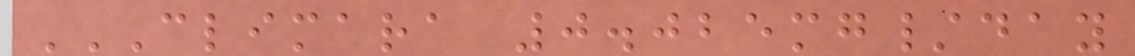CLIMARA 0.025MG/DAY
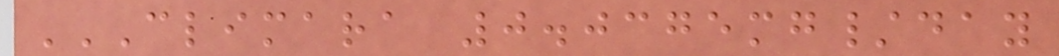CLIMARA 0.0375MG/DAY
